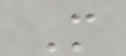M
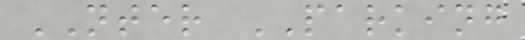NTER PARKING
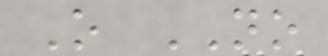O NO
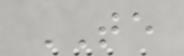TE
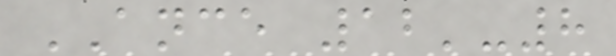ANCE 12'-8
